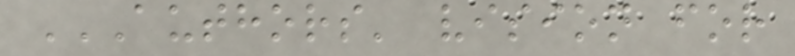AUTHORS' VISION FOR
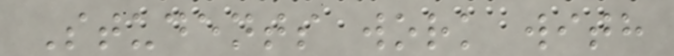Students work with
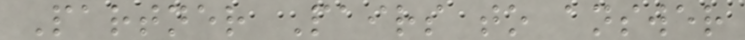Partner Pairs to answer
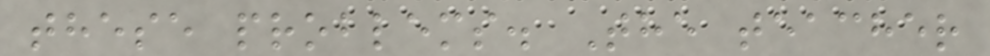these problems. The teacher
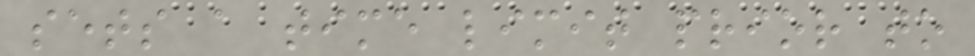sets a time limit prior to
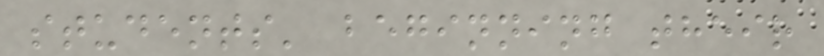students' beginning their
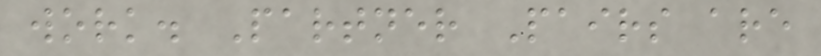work. Partner Pairs are
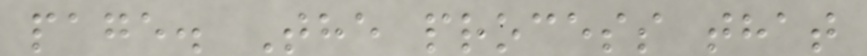page. The process that
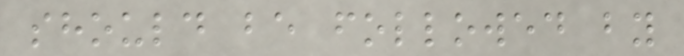should be followed by
